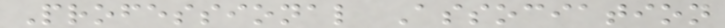Professional Association
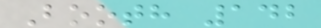Booth 142
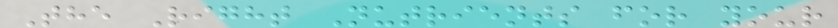The Right Nutrients for your
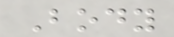Body
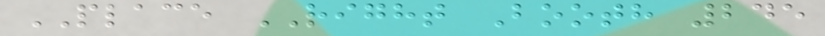PLACE RIGHT Booth 245
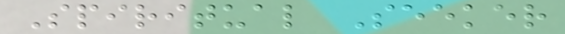Spiritual Seeker
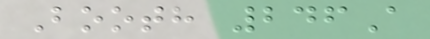Booth 246A
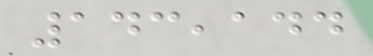143,144
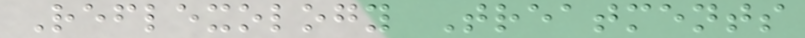Reflexology Treatments
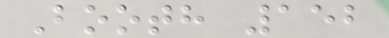Booth 152
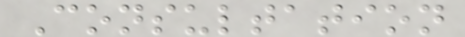Consultation
